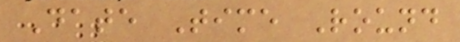Date Time Round
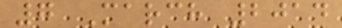7 March 2014
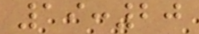19:20
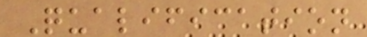Qualification
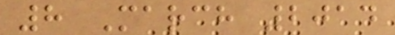8 March 2014
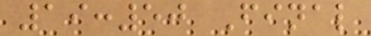19:50 Final
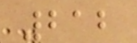212
